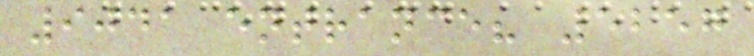9041 entrance? 5257
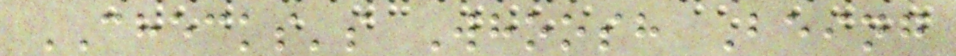CHECKS's Whoosh Being
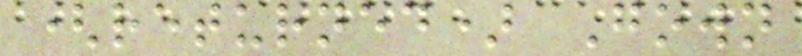(returned) Gown
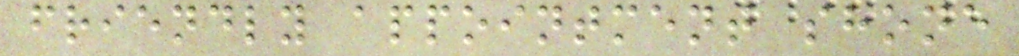friendly appointment shone
